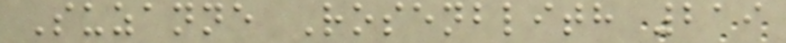Suzanne Rosenblith 219
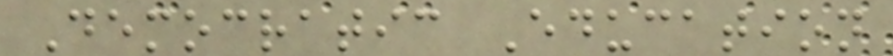Democratic Education
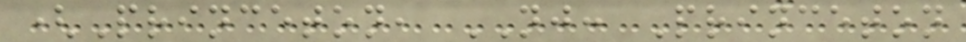(Princeton, NJ: Princeton
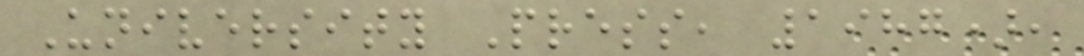University Press, 1987),
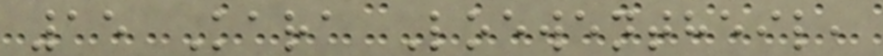15 Kara Loewentheil,
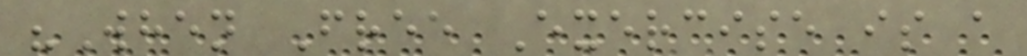"When Free Exercise is a
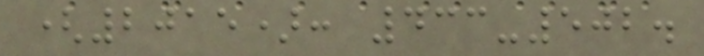(2015): 433-502.
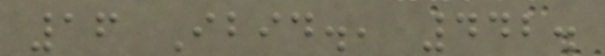16 Ibid., 442.
